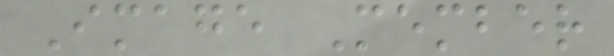Image Member
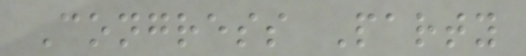Congress Party
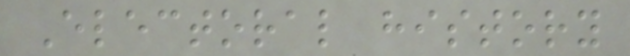Electoral history
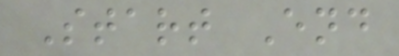Start End
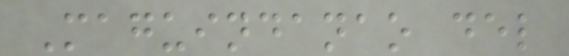Maguindanao del
